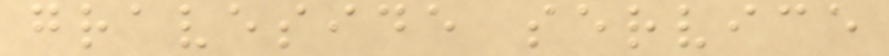graveside service
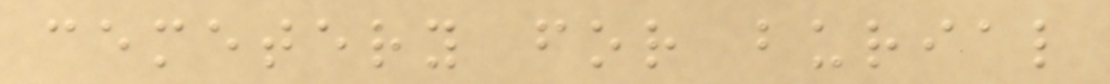cemetery for burial
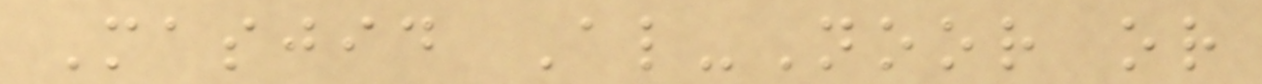Masjid Al-Noor or
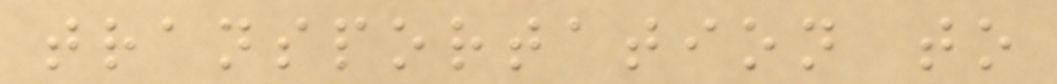transportation to
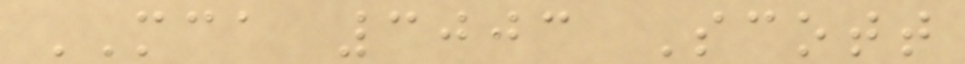MCA 3003 Scott
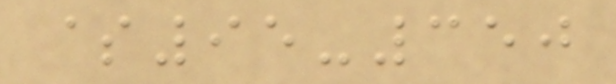$95-350
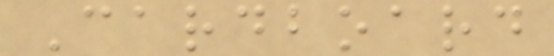Cardboard
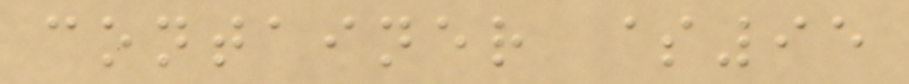container $95
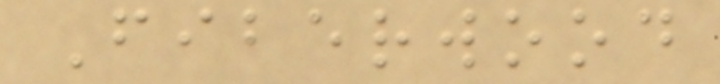Fiberwood
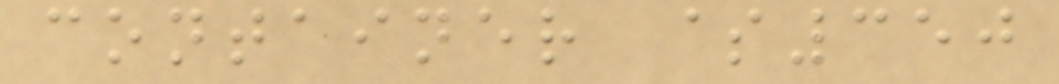container $350
